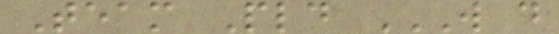Team Pld W D
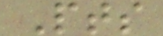Pts
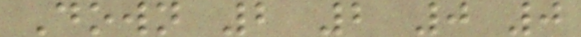Down 2 2 0 0
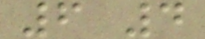6 4
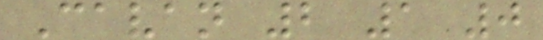Cavan 2 1 0
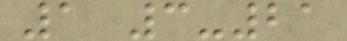1 3-21
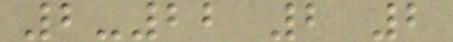2-22 2 2
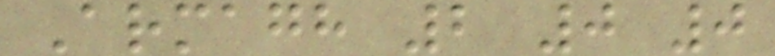Armagh 2 0 0
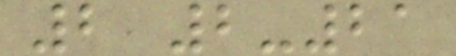2 2-21
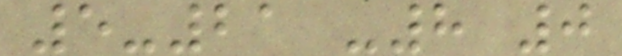5-21 -8 0
